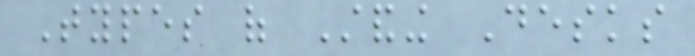Types of Standing Desks
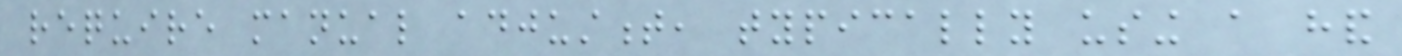require manual adjustment, typically using a hand
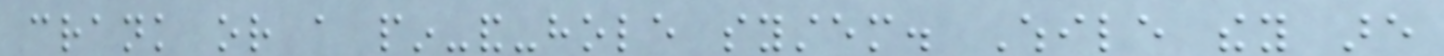crank or a pin-and-hole system. While they are
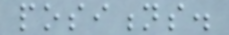positions.
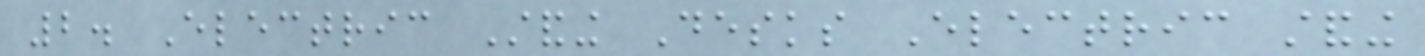2. Electric Standing Desks Electric standing
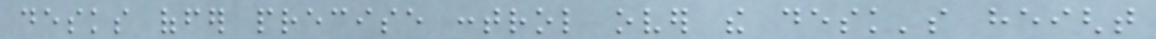desks offer precise control over the desk's height
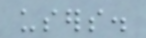users.
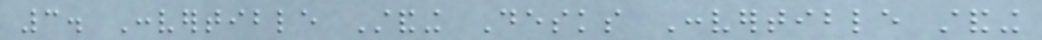3. Convertible Standing Desks Convertible standing
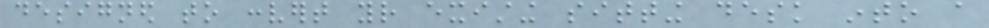designed to convert your existing sitting desk into a
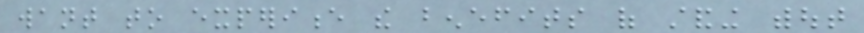want to experience the benefits of standing without
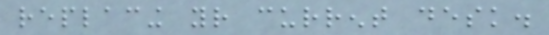replacing your current desk.
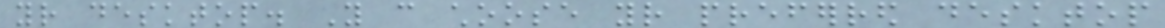your desktop. You can choose your preferred desktop
